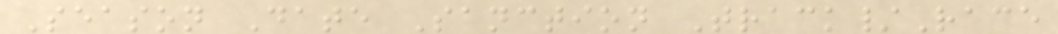Season Date Sanction Track/Race
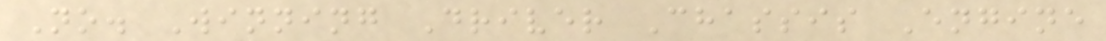No. Winning Driver Chassis Engine
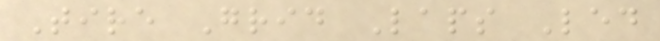Tire Grid Laps Led
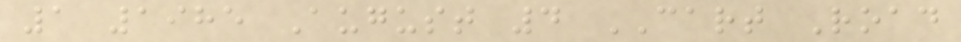1 1985 August 4 CART Road
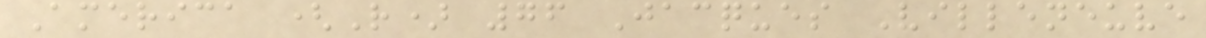America (R) 76 Jacques Villeneuve
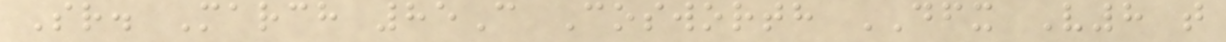Sr. March 85C Cosworth DFX V8 t
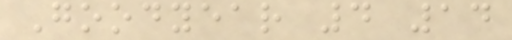Goodyear 4 14
